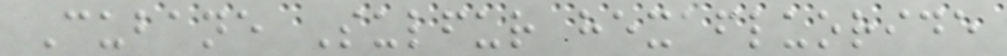Cubane Sulfur hexafluoride
